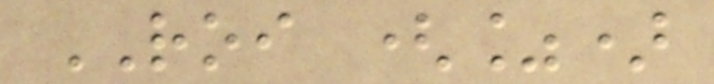ROI (%)
